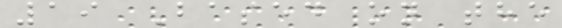19 Based on the
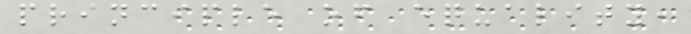principle of equality,
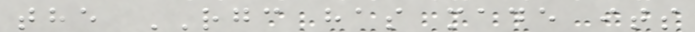the RGC has made its
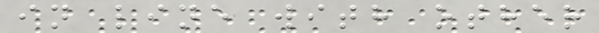in line with other
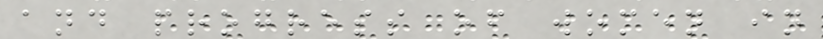and progress of women in
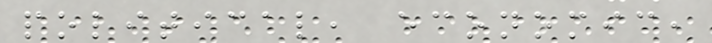political, economic,
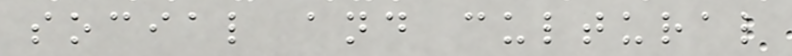social and cultural
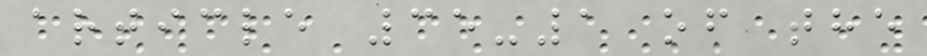article 35-1 of the
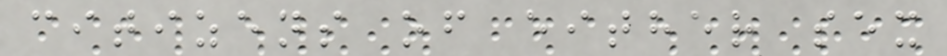citizens of either sex
